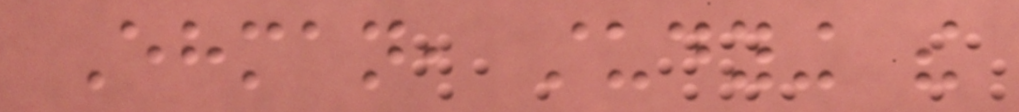Ehman, studying the
